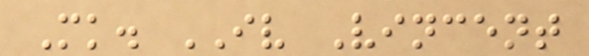Mk. IV Vincent
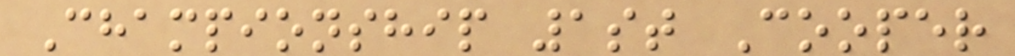Championship 1st Cooper
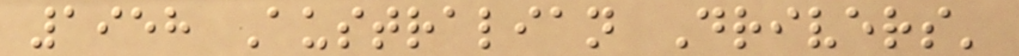1958 Australian Drivers'
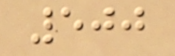500
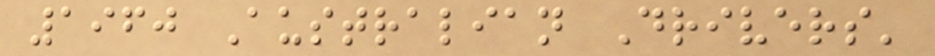1960 Australian Drivers'
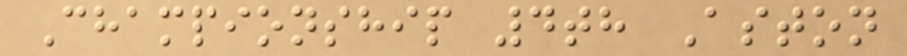Championship 4th Aston
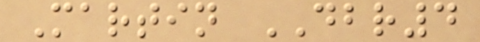Martin DBR4
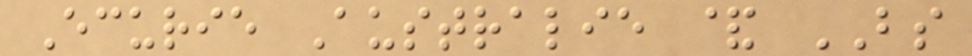Ecurie Australie & BS
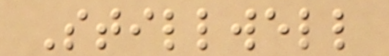Stillwell
